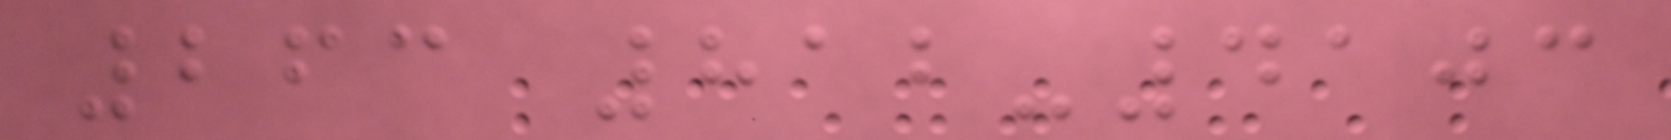263 812-4103
